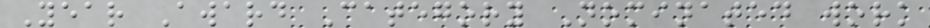Year Award Category Nominated work
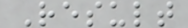Result
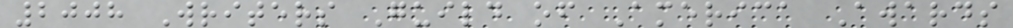2008 Writers Guild of America Awards
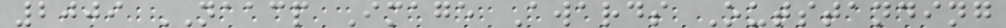2009 NAACP Image Awards Outstanding
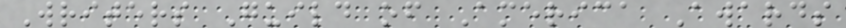Writers Guild of America Awards
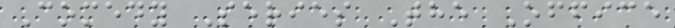Comedy Series The Office
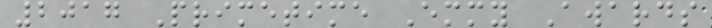2017 Primetime Emmy Awards
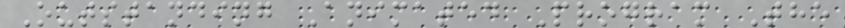Outstanding Animated Program The
